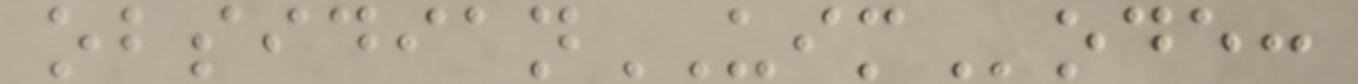obsidianUIMode:
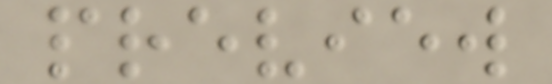preview
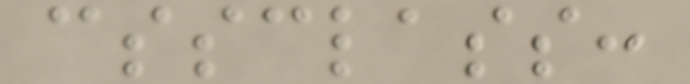cssclass:
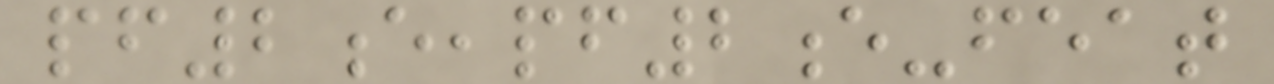pf2e,pf2e-feat
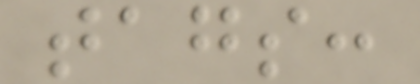tags:
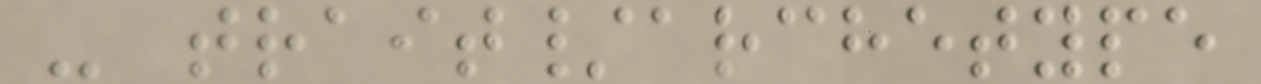- trait/archetype
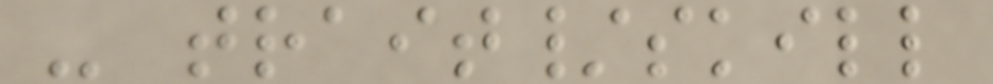- trait/skill
